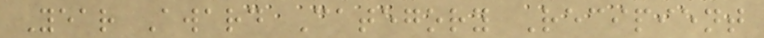Year Award Category Recipient
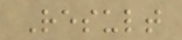Result
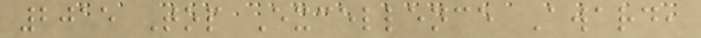2015 Top Excellence Award,
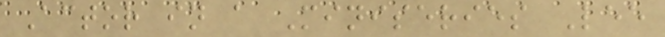Actor in a Miniseries Lee
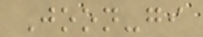Joon-gi
